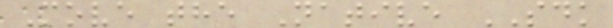Move the Native SDK
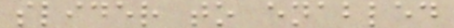slider to enabled
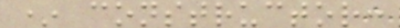* constructor:
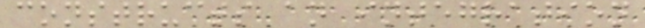constructs an integration
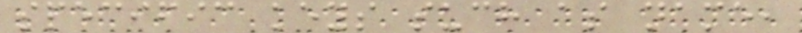specific keys such as name,
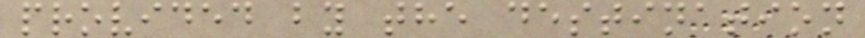provided by the destination
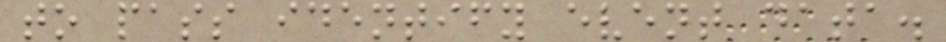to pass identify event data.
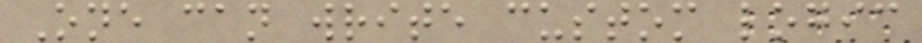One can write custom logic
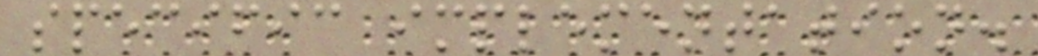specific implementation.
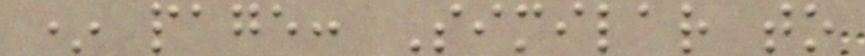* page: Similar to
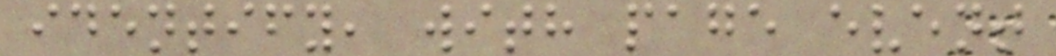identify, with page event
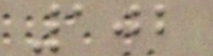102
